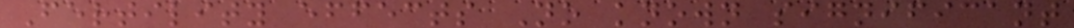Fertility effects No known significant
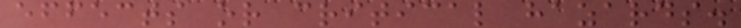effects or critical hazards.
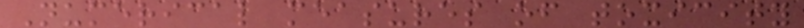Numerical measures of toxicity
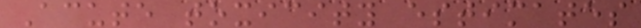Acute toxicity estimates
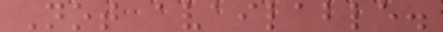Not available.
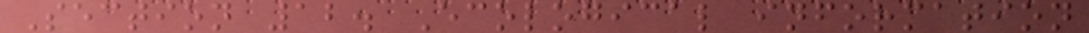Section 12. Ecological information
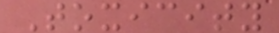Toxicity
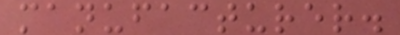manufacturer.
